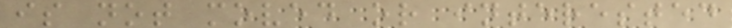is not moved or interested
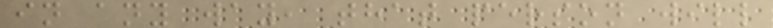in any way, that person will
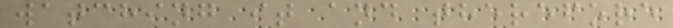watching it and therefore
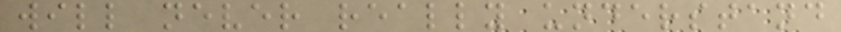will never really understand
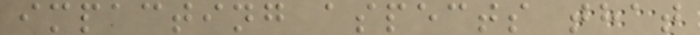impacting aspects that
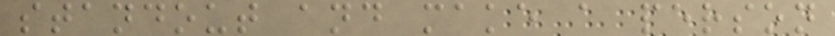standout and make a person
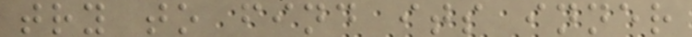try to find its inner
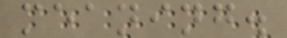meaning.
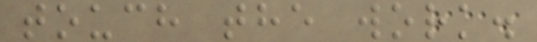touch the work.
